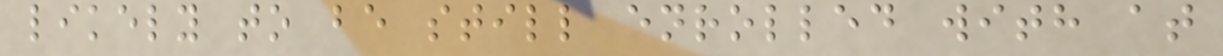likely to be still enrolled with at
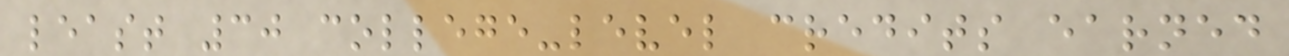least 30 college-level credits earned
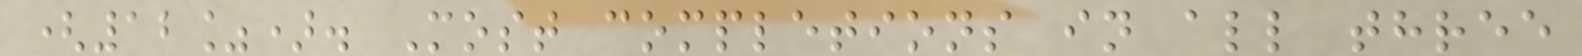(12%). Most completions in all three
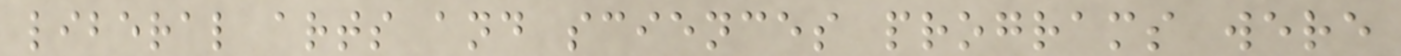liberal arts and sciences programs were
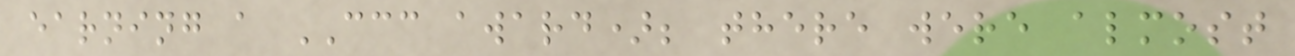earning a CCC award); there were almost
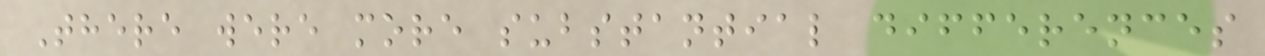There were more substantial differences
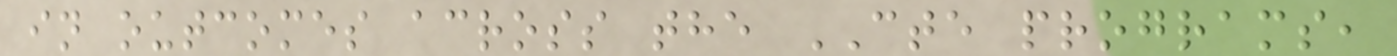in outcomes across the CTE programs,
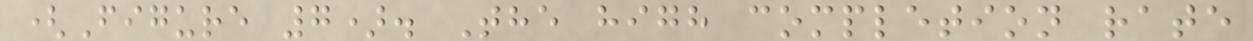(Figure 7). The high completion rate
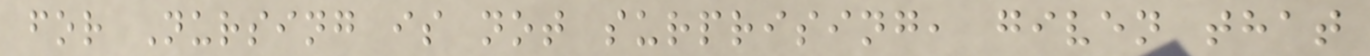for Nursing is not surprising, given that
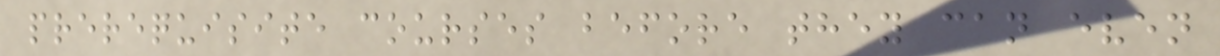prerequisite courses before they can even
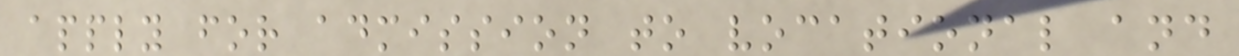apply for admission to vocational and
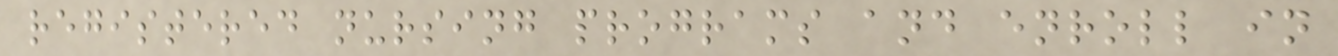registered nursing programs and enroll in
